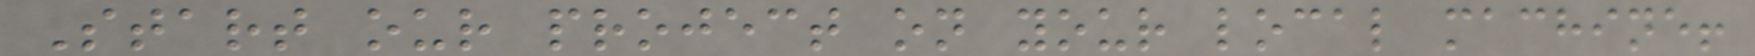Start our project on your local machine!
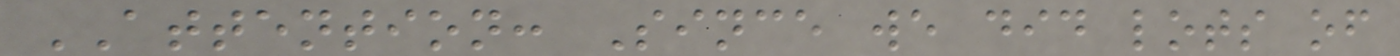ATTENTION: Since we did lots of
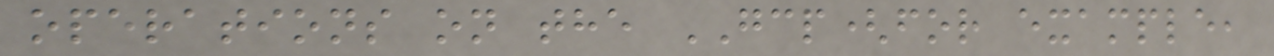operations on the GCP(for example,
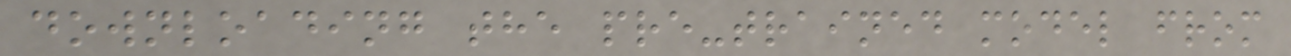downloading the pre-trained model from
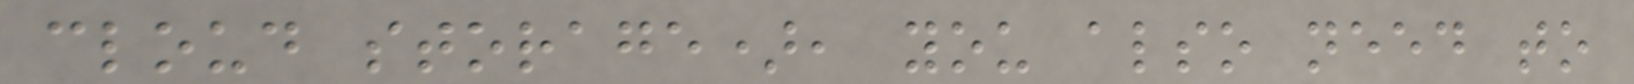cloud storage), you also need to
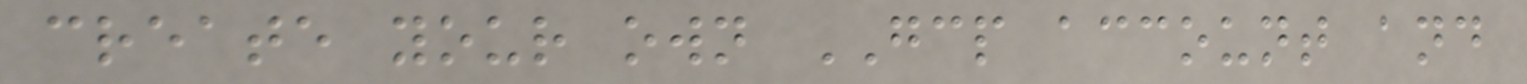create your own GCP account and
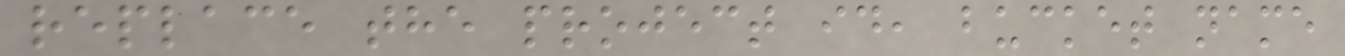replace the project id, bucket name
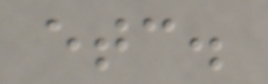etc.
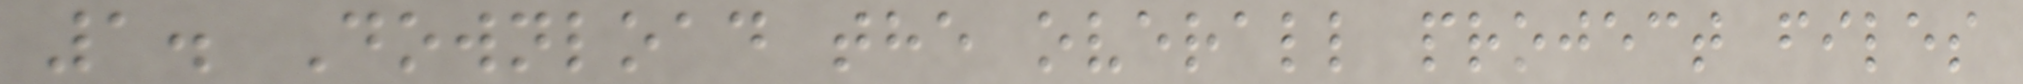1. Download the overall project files
